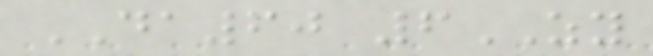DA60 6ZY
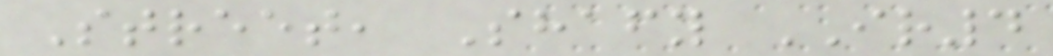Street, Shafy IR4
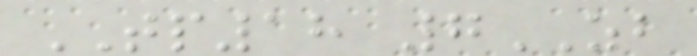TP18 7ZB
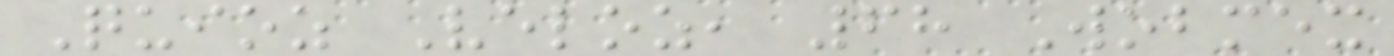Quioz Veloz, 68 Wobmex
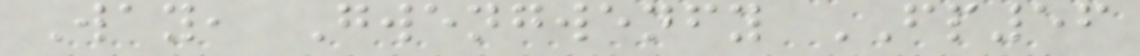Way, Gwengwenfy FP56
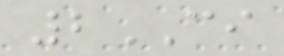2CI
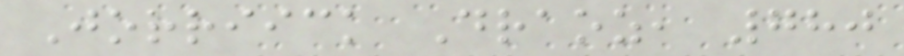Jorriick Draoz, 780
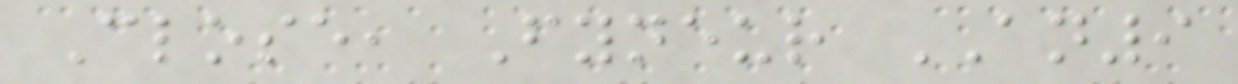Close, Fyneur AN9
